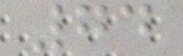74
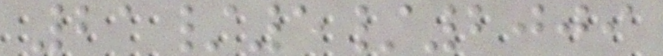21/5/2009
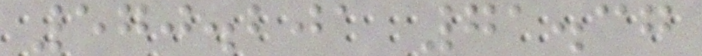570.201 71.37
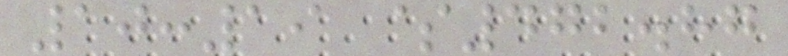10:19 $472.87
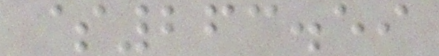$263.59
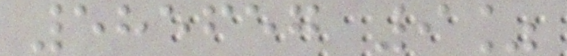585657 9%
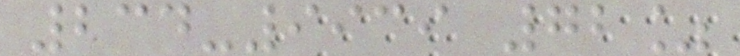234-9939 72%
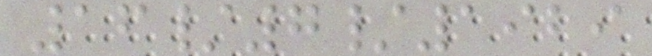16/7/1929
